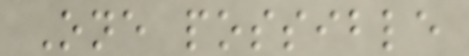One possible
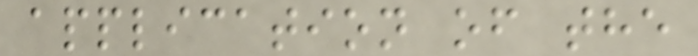application of the
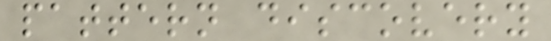pattern discovery
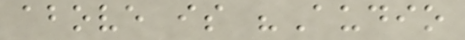above is "Audio
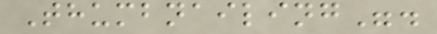Thumbnailing".
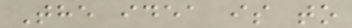The idea is to
